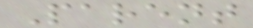Parent
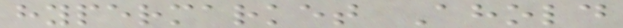hypermarket Ahold
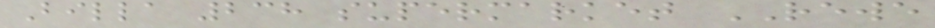Billa 238 supermarket REWE
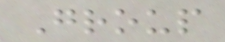Group
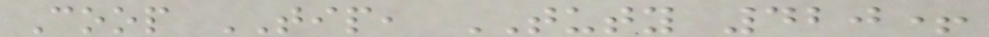Coop TIP, TUTY 420+
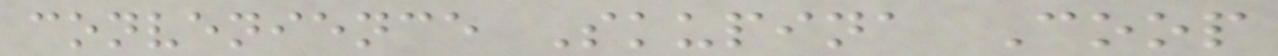convenience Skupina Coop
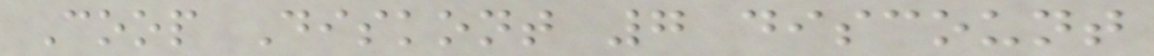Coop Diskont 7 discount
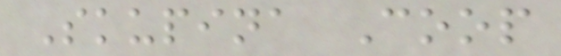Skupina Coop
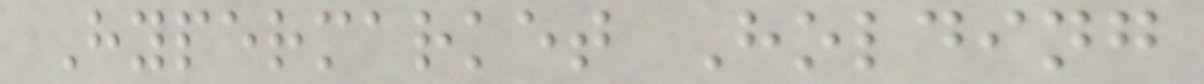Hypermarket Holding
